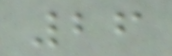26
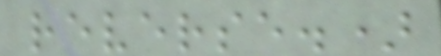reverse.)
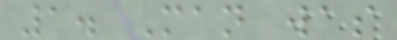1. Man was
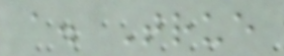a. True
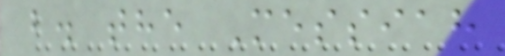b. the Messiah
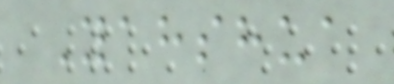Yahshua
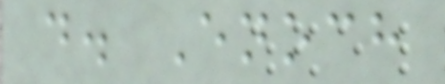d. Enoch
